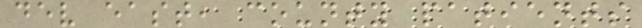dev east, county patients
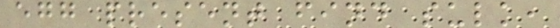egg present find sulk,
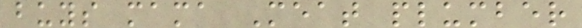buys mama Meat plumber
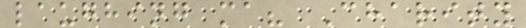laughing ma? Charity
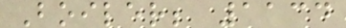Boiler; 1134
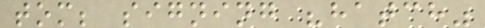tom; signing "hatch"
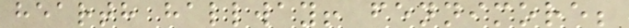hearth hallway! fennimore;
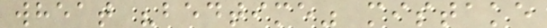wheat "bedtime" mistake
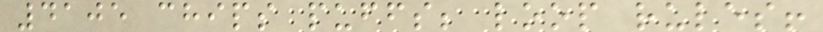4105 chips puffs; loop rules!
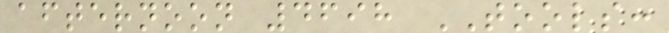afternoon 4698 TOOLS:
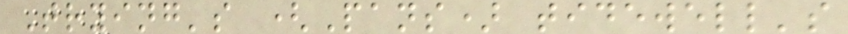Trying's (Pans) tidewell's
